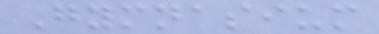Gymnasium
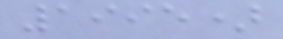1995)
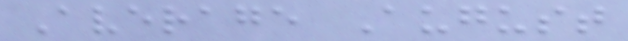Average August
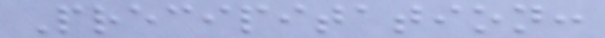Precipitation:
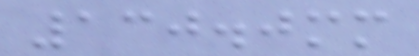130.0mm
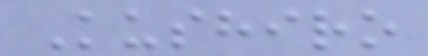Kushiro
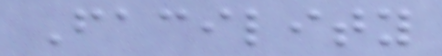Facility
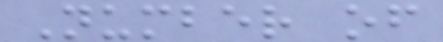Number of
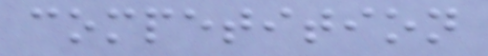competition
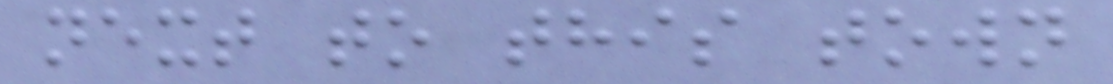next to this town
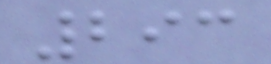293
